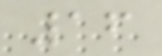16
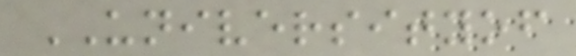UNIVERSITYOF
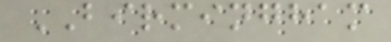BIRMINGHAM
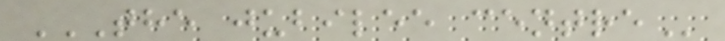THE JUBILEE CENTRE
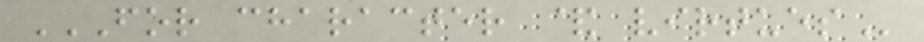FOR CHARACTER & VIRTUES
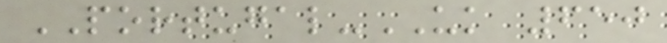PORTUGAL-UK 650
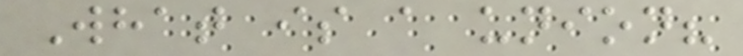What is a union?
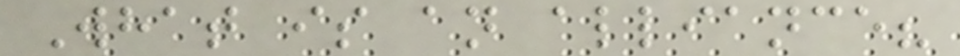What is an alliance?
